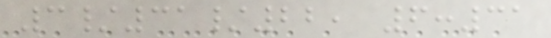3/31/22, 6:31
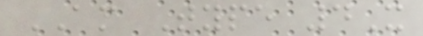AM Type 4X
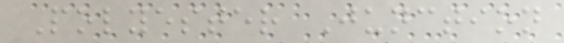Polyester Junction
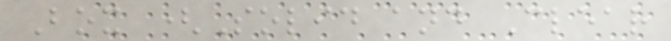Box (Solid and Clear
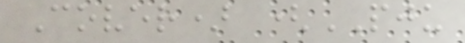Cover) (PJU
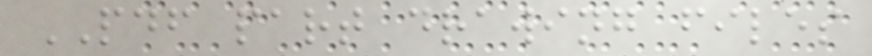PDF part drawing files
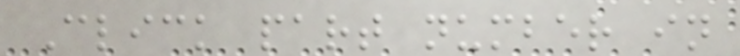Click part number in
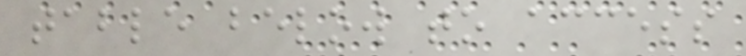table below to access
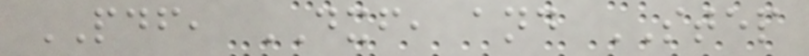PDF, DXF, and STEP
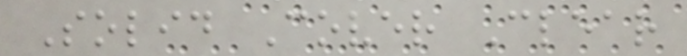Solid Cover Clear
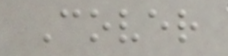Cover
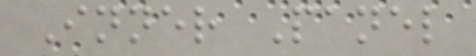Inner Panel
